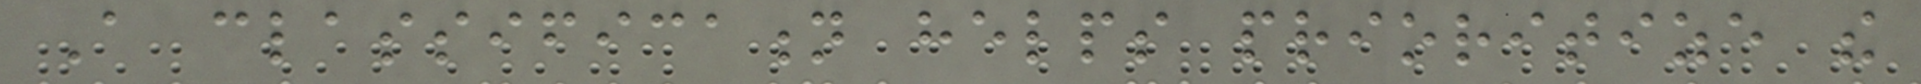A classification helps prioritize the
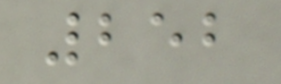252
